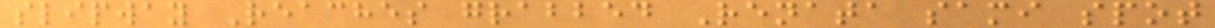slipway Reaches grabbed Renata sami spot
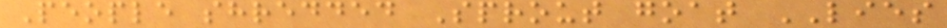People shredded Sprout goat LIES
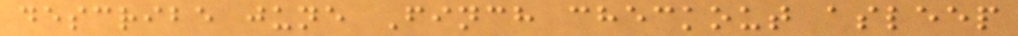describe june Finch checkout asleep
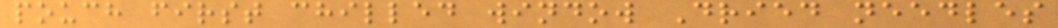pouch first chilled window Dried needles
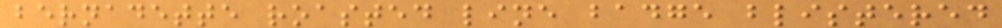bernadette roasted line badge blistered
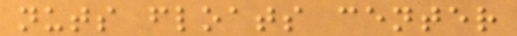nuts floats center
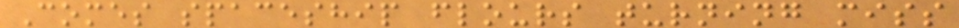Comes spaceship flours turning miss
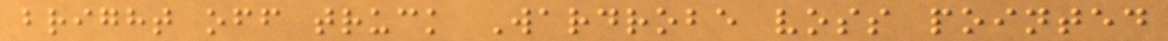bright off truck Wardrobe voss pointed
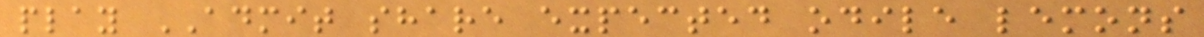play ADMIT share expected odile lemons
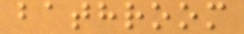bathroom
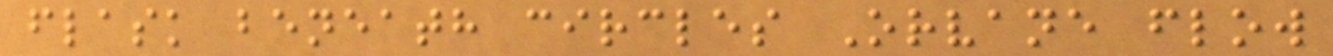flask beneath circles Orvane flow
